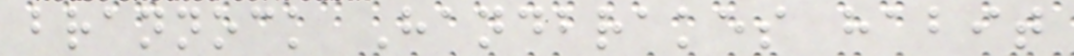brannock Handbrakes habit
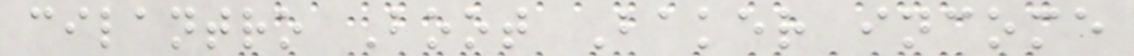cilantro Boot Baker income
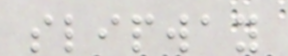slipway
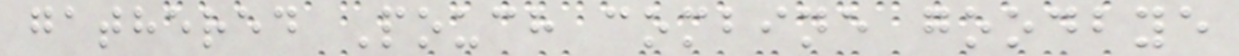gathered Pouch combine goodbye
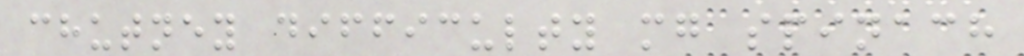chutney difficulty mg spinach
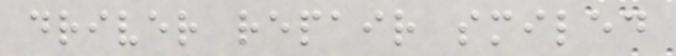driver repair smiled
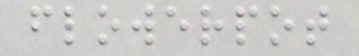flowerpot
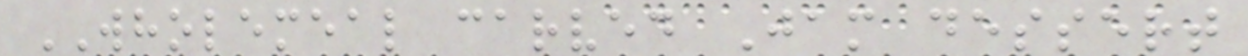WHOLEMEAL carved Jam dessert
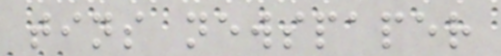tins newspaper
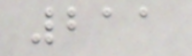211
